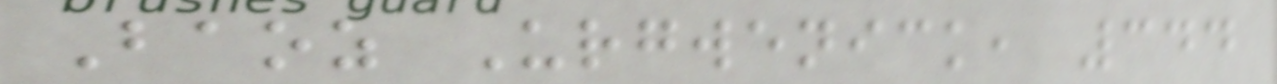Baoz Urgwenick, 344
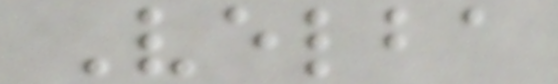Velba
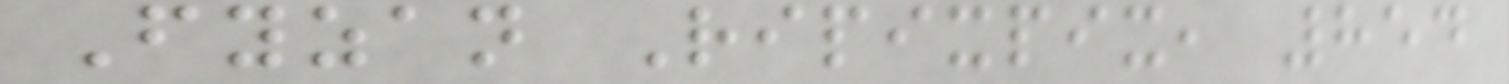Fyzan Ripixpix, 854
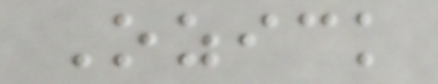Ozick
